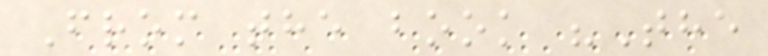From the book "The
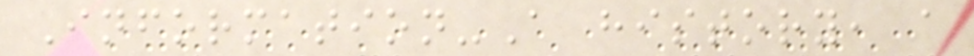Information-A history, a
